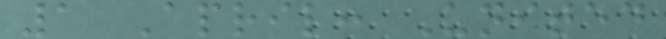1 April: United
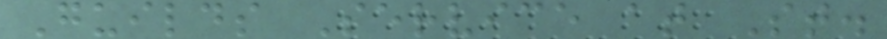Guilds Service at St.
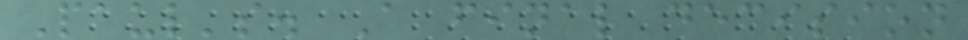Paul's. A final decision
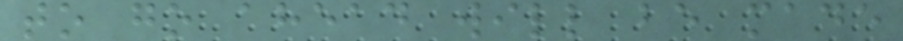to go ahead will be made
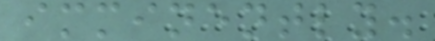imminently.
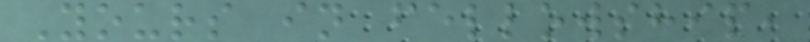Yours in fellowship,
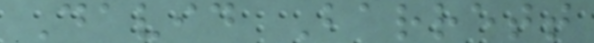David Barrett
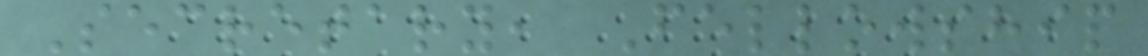Secretary, Fellowship
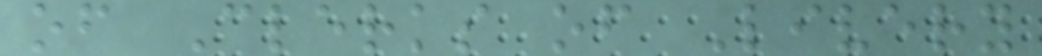of Clerks of Livery
